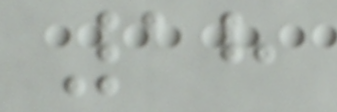18
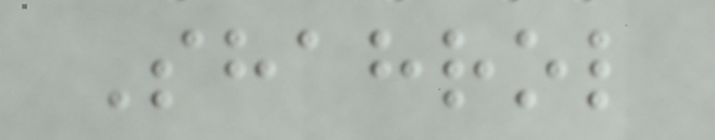Shahrol
